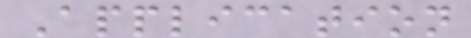Application
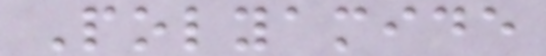Polyamide
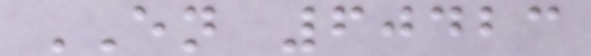EN 60423
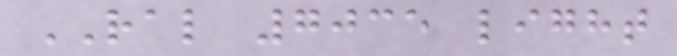RAL 7035 light
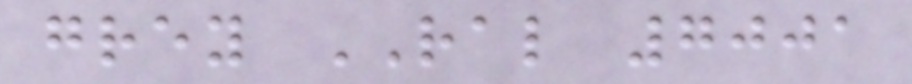grey RAL 7001
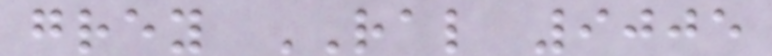grey RAL 9005
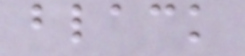black
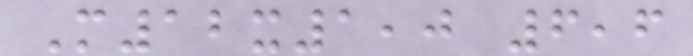M12x1,0 6,6
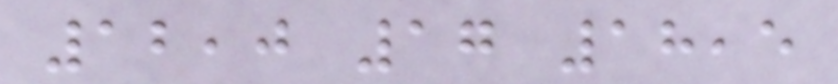12,0 17 18,5
